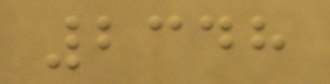2348
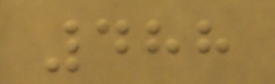488
